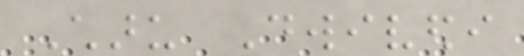Charu Dwivedi
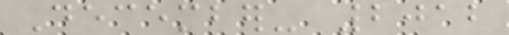December- 2012
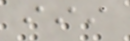iii
